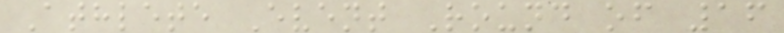Athlete Event Round of 16
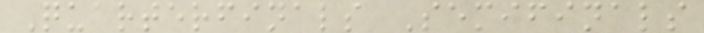Quarterfinals Semifinals
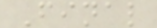Final
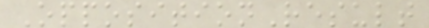OppositionResult
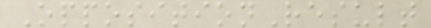OppositionResult
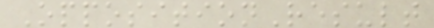OppositionResult
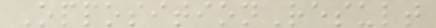OppositionResult
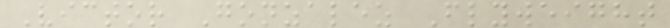Victor Gonzalez Flyweight
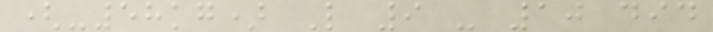(-58kg) L 9 - 10 did
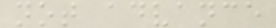not advance
